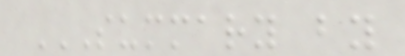SUMMARY BY
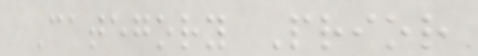Category Prior
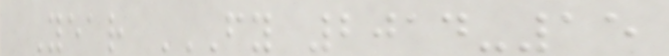Year FY 2014-15
